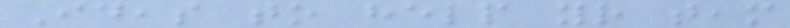Ideas to help your team
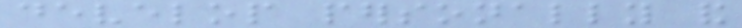develop personally and
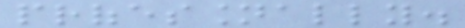professionally.
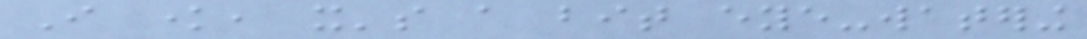I know, it's a bit eye-watering
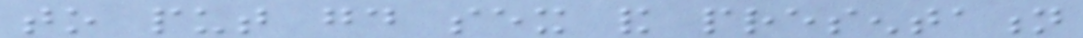to put good sex and presentation
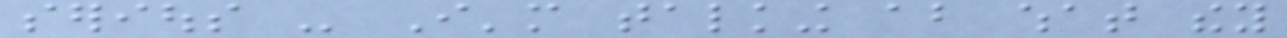serious - I'm talking about what they
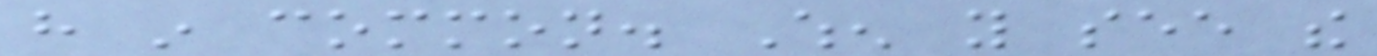have in common. When you see the
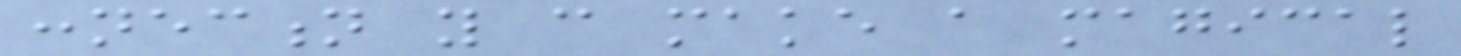connection you can make a magical
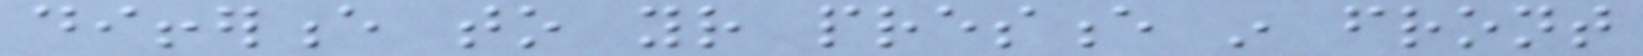difference to your presence in front
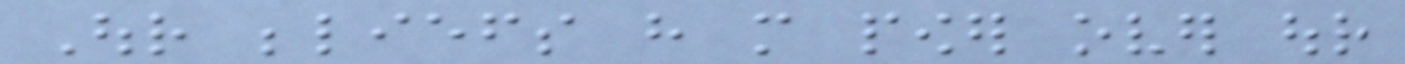Our beliefs have more power over our
